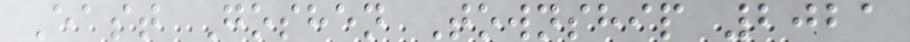East Goshen Township 2021
